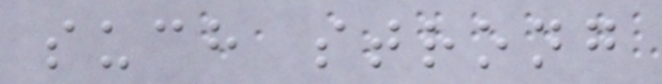such strong
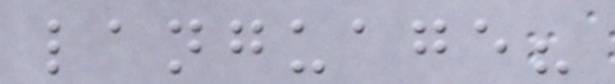language?
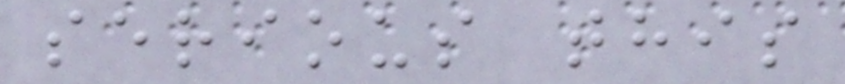serious this
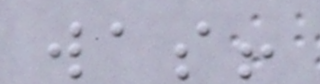was!
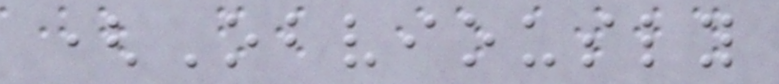(Obviously
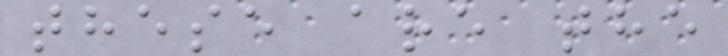these are the
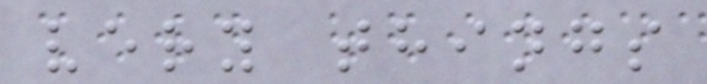very things
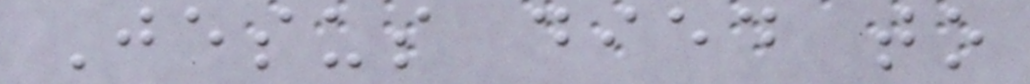Jesus died to
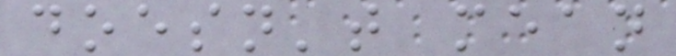doesn't mean
